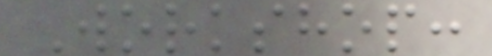Workshop:
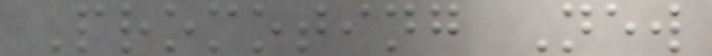Promoting New
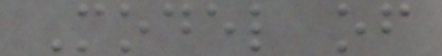Model of
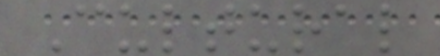Cultural
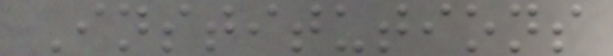Institutions
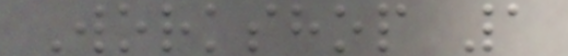Workshop 1
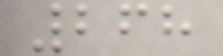268
